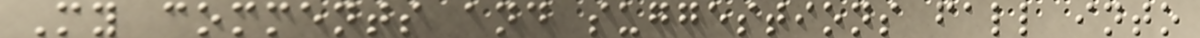My comments and suggestions fall into
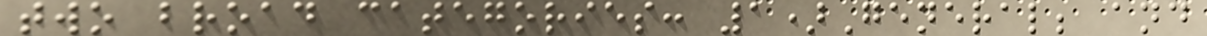two broad categories: 1)General; and
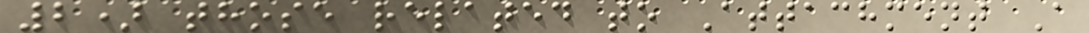2) those related to Attachment A
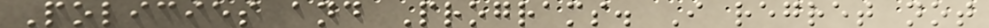Policies and Programs. I regret not
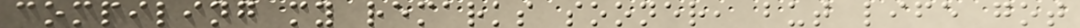compiling my remarks sooner, but life got
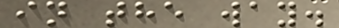in the way.
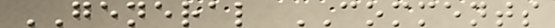GENERAL COMMENTS
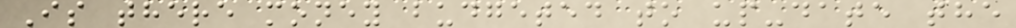Is there money budgeted to up-date the
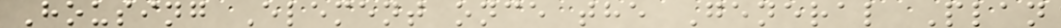Housing Element once the General Plan
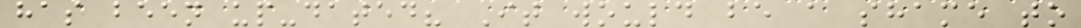has been up-dated? It would be a shame to
